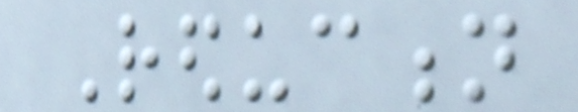Reduction
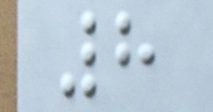8
